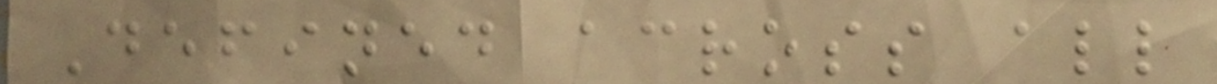Defined across all
